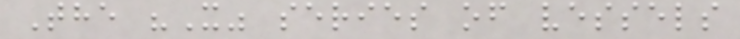The "X" series of vessels
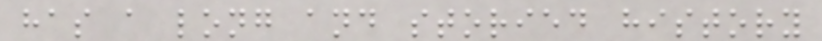has a long and storied history
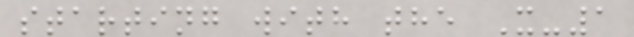starting with the X-1
